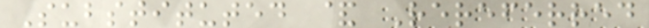Substituted & Rereferred
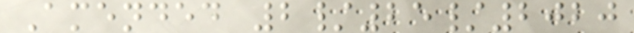Amended 2/25/2020
